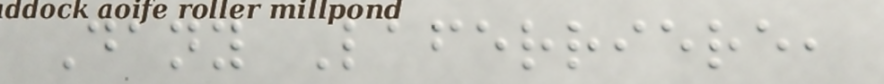Dany Laferriere,
